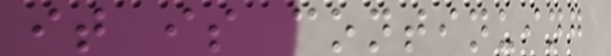it is continuing
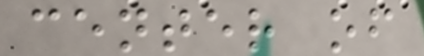center of
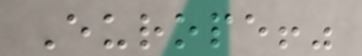Europe!"
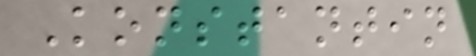Konstantin
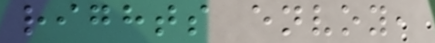rights envoy,
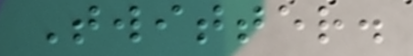Twitter.
